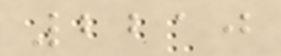2210
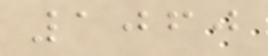1060
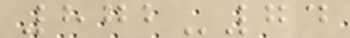872-74
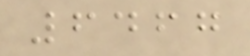6467
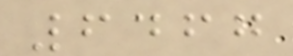6467
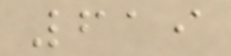619
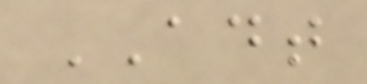ADT
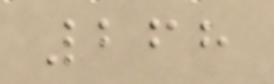268
